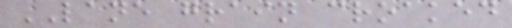LANE grain croaked
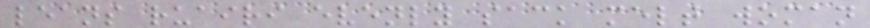leans ruairi evenly sack melt woman
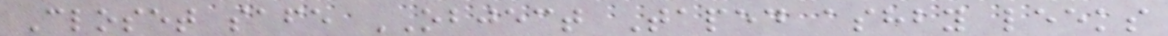Closet safe OBJECT Taped ashby leeks
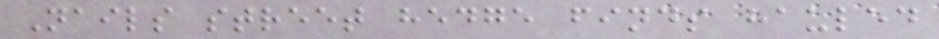Nails street hedge finds hauled
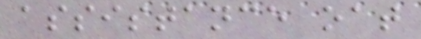assistance oat
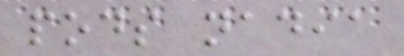pods nadia
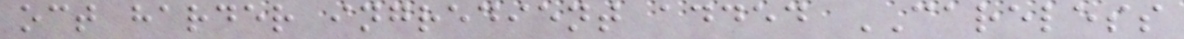oct harder ingredient added CARELESS
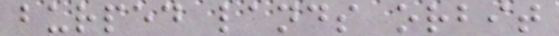burped lands orbit
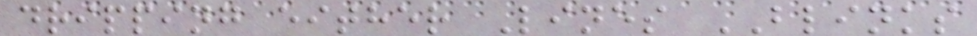dripping either Lines BLINKS
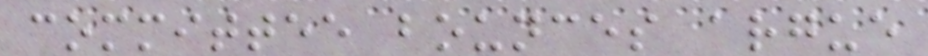committee bounces argue
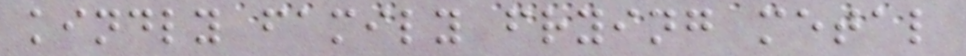kindly family frying metal
